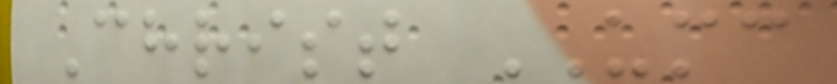Christ UMC
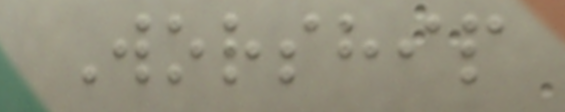Worship
